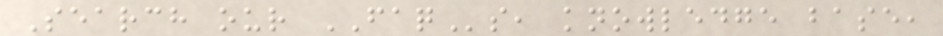Search our FAQs, knowledge base,
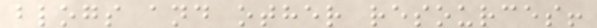blogs and other resources!
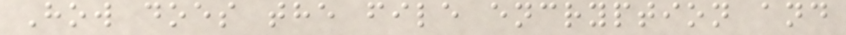How does the file encryption and
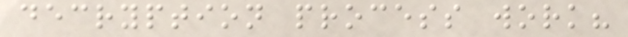decryption process work?
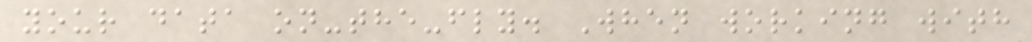your data on-the-fly. When working with
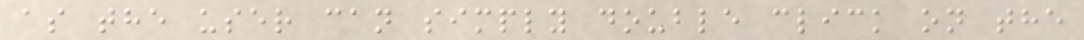as the user can simply double click on the
